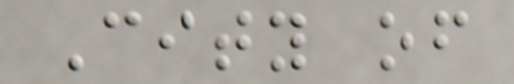City of
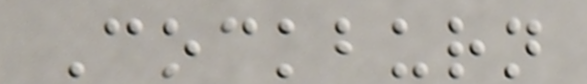Cockburn
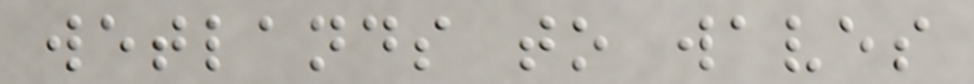wetlands to waves
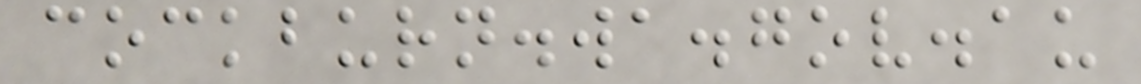cockburn.wa.gov.au
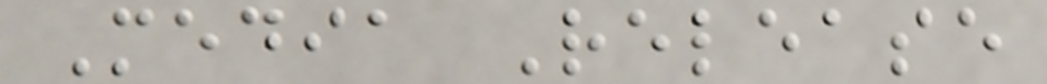Media Release
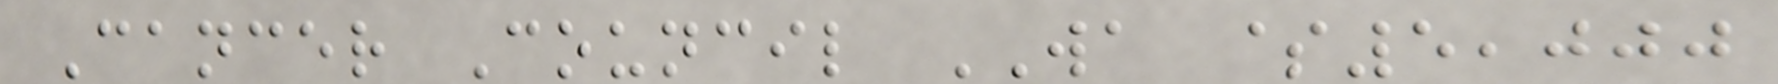Cancer Council WA $5,000
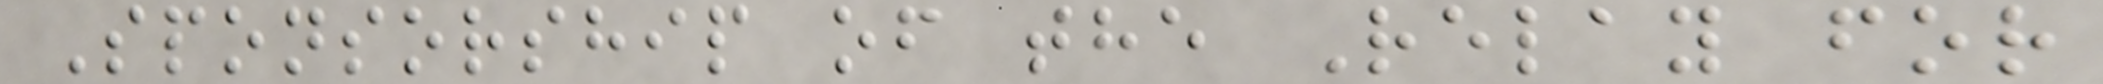Sponsorship of the Relay for
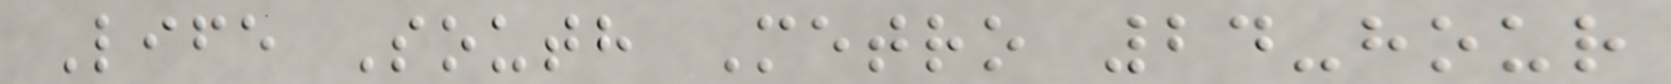Life South Metro 24-hour
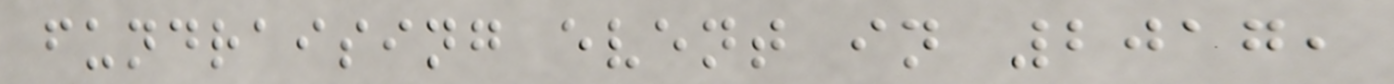fundraising event in 2017,
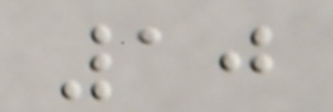10
